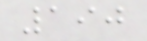190
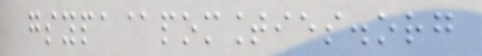gsypa@pomounties.org
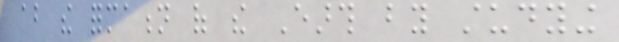about the formation of the Earth by studying
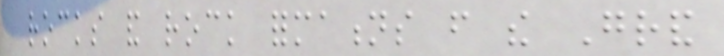rocks and rock formations from the Grand
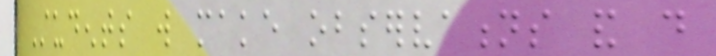Students will make observations and do
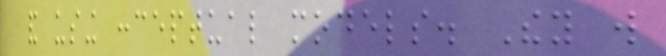and using conceptual models. They will
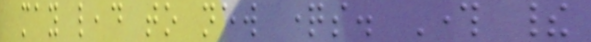may lead to new questions. Through their
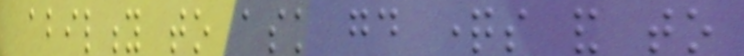ability to ask good questions and to
